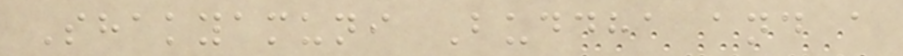Shakyamuni Buddha and a
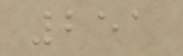251
